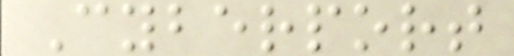Cyberport
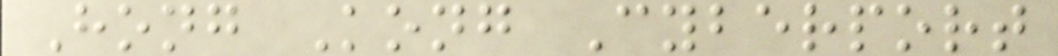Hong Kong Cyberport
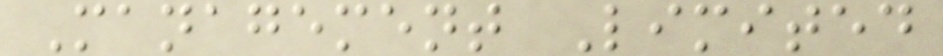Management Limited
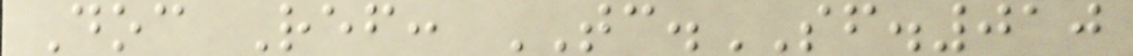Doc Ref: TC.SF.010
